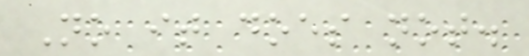No it does not.
